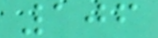106
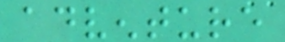adventure
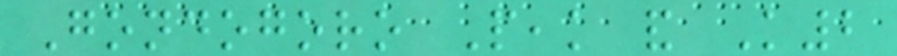Gondogoro Peak and K2
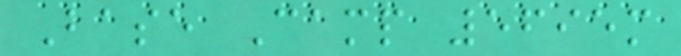Base Camp 5695m
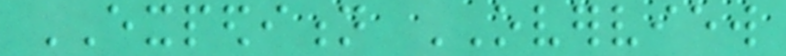EXPEDITION OVERVIEW
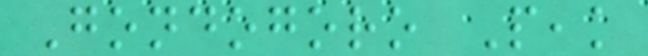Gondogoro Peak
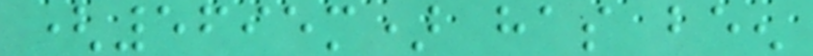(5695m) has been
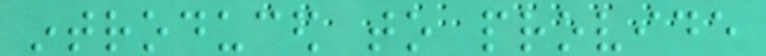introduced to provide
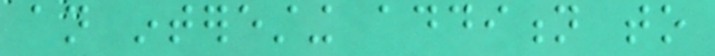an interesting addition to
